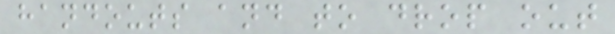handouts and to drop out
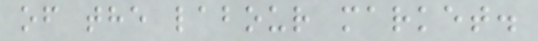of the labour market.
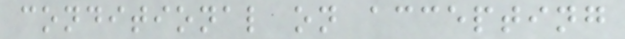conditional on accepting
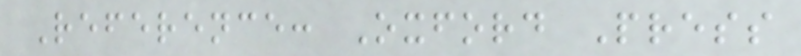Reference: Oxford Press
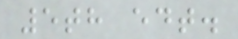5th edt.
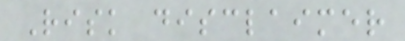Risk disclaimer
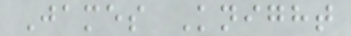James Knight
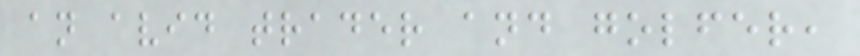an avid trader and golfer,
